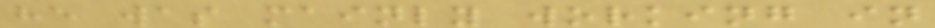he was mainly working in
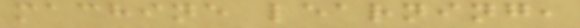machine learning,
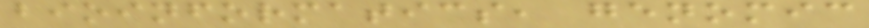bioinformatics, genomic
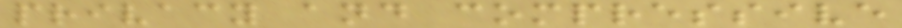privacy and compressive
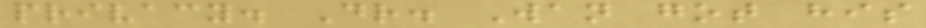privacy. Dr. Wan got his
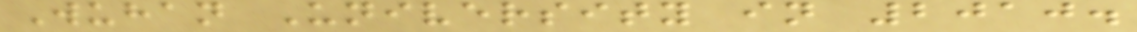Wuhan University in 2010.
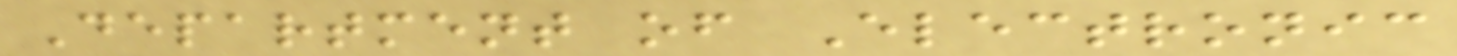Department of Electronic
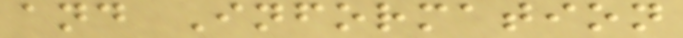and Information
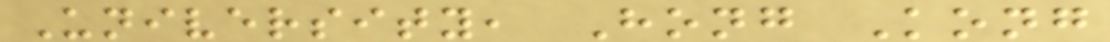University, Hong Kong
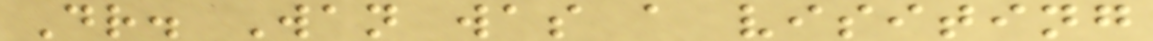Dr. Wan was a visiting
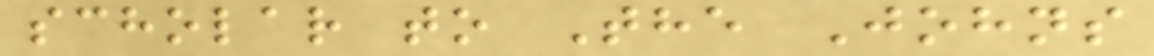scholar to The Johns
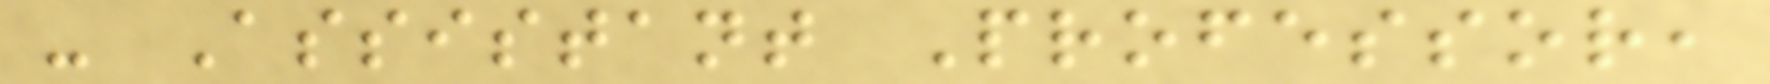- Assistant Professor,
